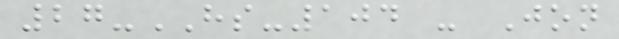27-HS-104 - Jon
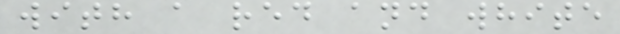with a red and white
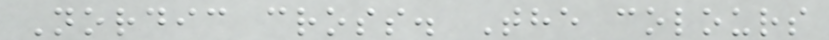Nordic cross. The colours
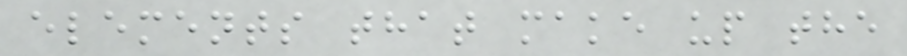elements that make up the
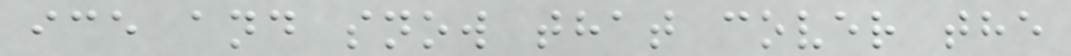ice and snow that cover the
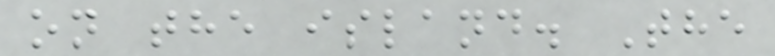on the island. The
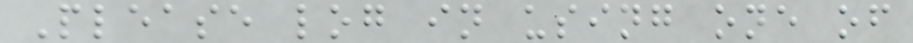Please log in using one of
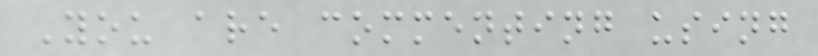You are commenting using
